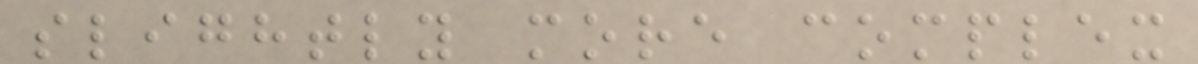slightly more complex
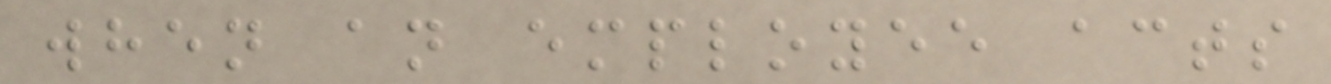when an employee acts
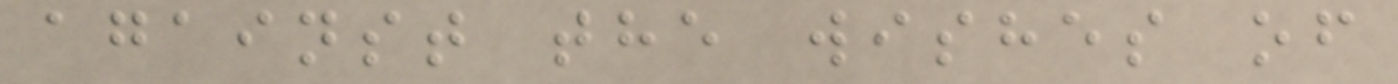against the wishes of
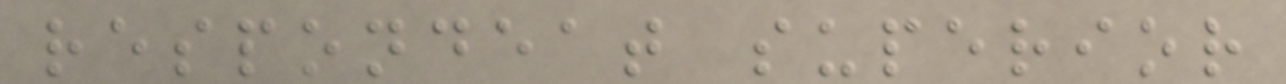respondeat superior
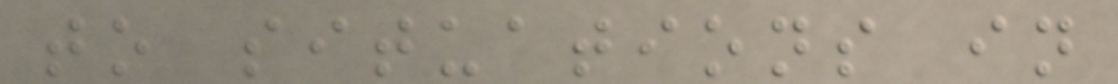to situations in
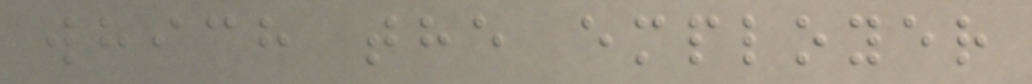which the employer
